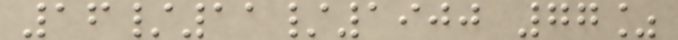16/11/1900 77%
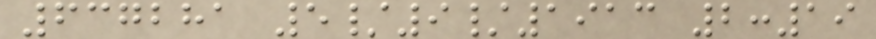637281 5/9/1913 2:19
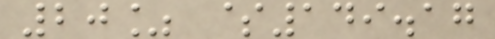20% $149.17
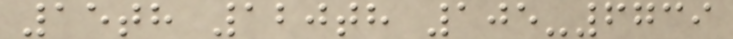15th 120th 105-6739
